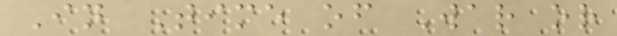In Time of War or
